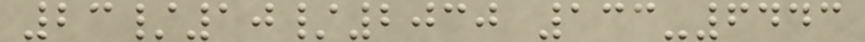23/10/2030 133-6443
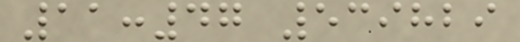11:47 539829
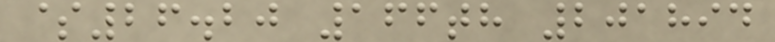$26.20 166th 201894
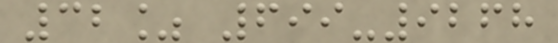32% 699-9268
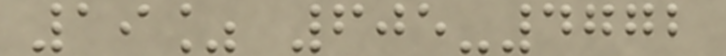19% 605-4772
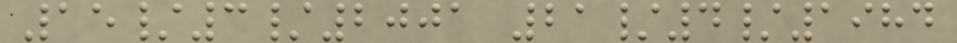15/3/2001 21/4/1984
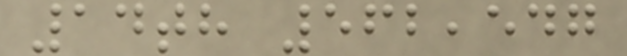14th 562,547
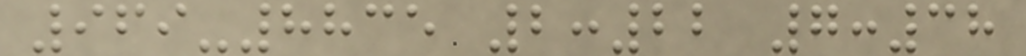969-8835 2:22 7:38
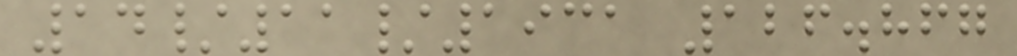14/11/1931 126.867
